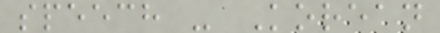speech - Korean
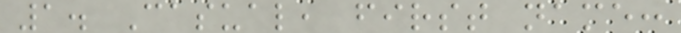1. Casual, first name:
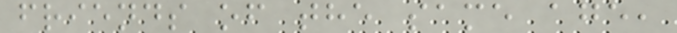friends of the same age,
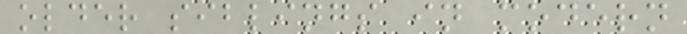older siblings in modern
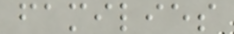families
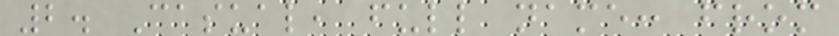2. Casual, full name: from
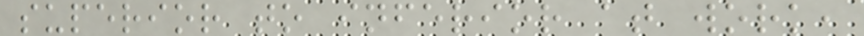superior to inferior at work,
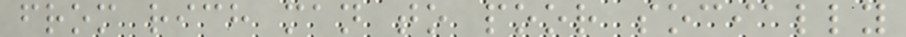from rich man to poor socially
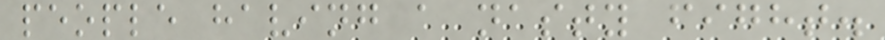people having a nasty fight.
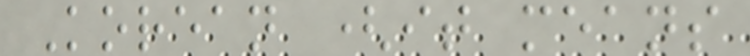Korean (it means
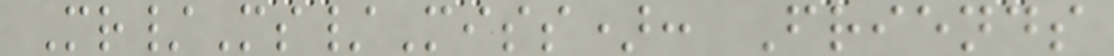Mr/Ms/Miss): Friends
